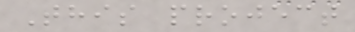This project
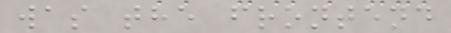was the frontend
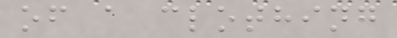of a clothing
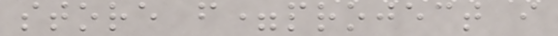store f=project i
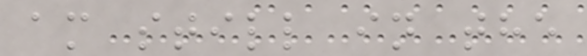am still in the
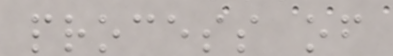process of
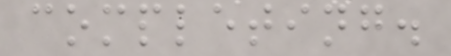completing.
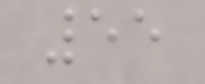55
